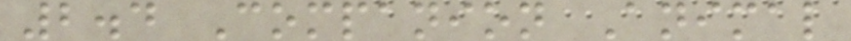2.4 Companion Animal
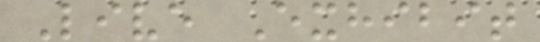Live Exhibit
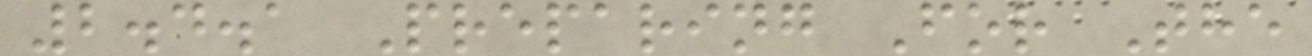2.4.1 Preparing For The
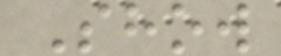Show
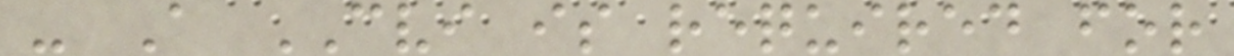- A CVI is required for
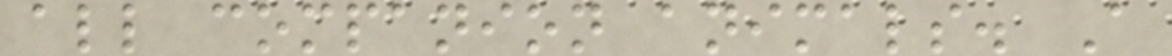all companion animals. A
